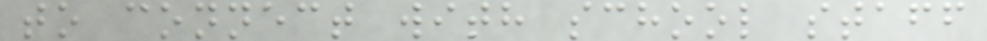to connect with school staff
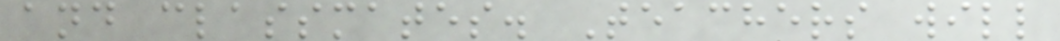and classmates. Teachers will
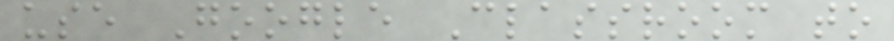use Google Classroom to
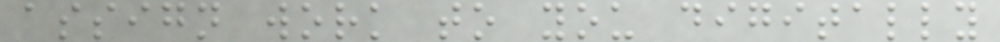assign work to you digitally
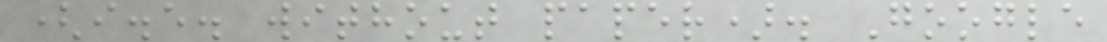(i.e. without paper). Google
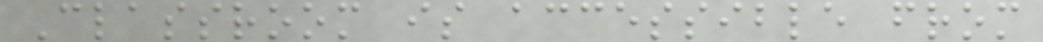Classroom is accessible from
